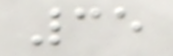35
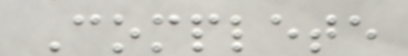Complete
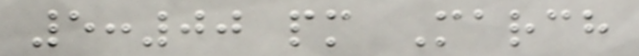5:00 pm March
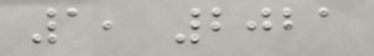1, 2021
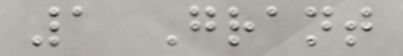1 Grant
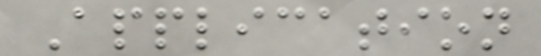Application
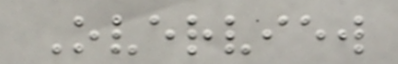Overview
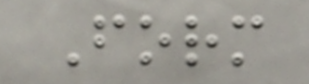Form
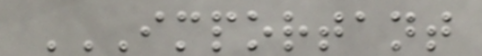IMPORTANT
